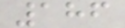186
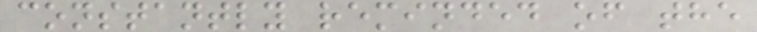constantly reminded of the
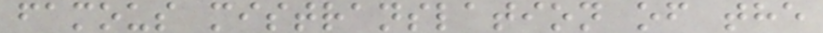famous mistranslation of the
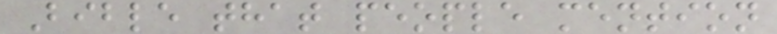Bible that people mention
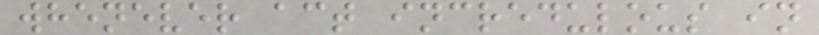whenever act incredulous in
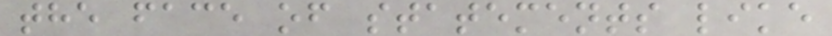the face of statements like
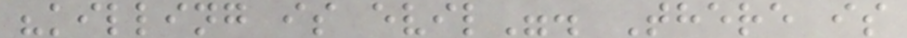"killing is evil". There is
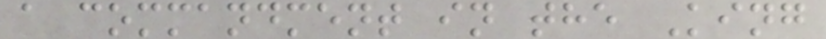a commandment in the King
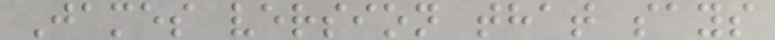James version that says
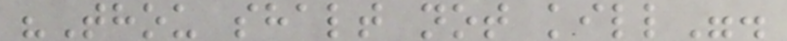"Thou shalt not kill".
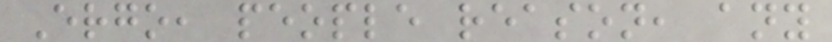Ergo, people reason, any
